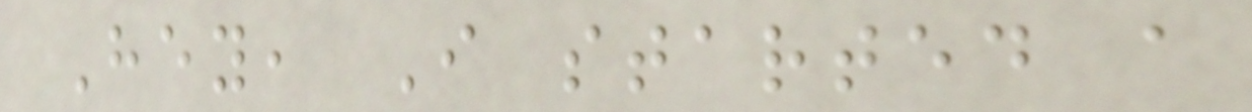Hey, I started a
